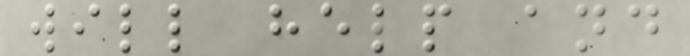will help and
